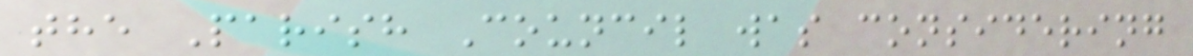the Parish Council was considering
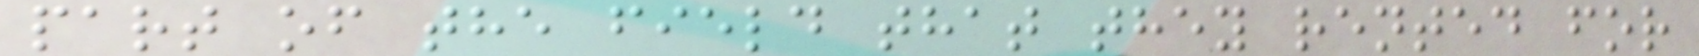part of the field that they rented for
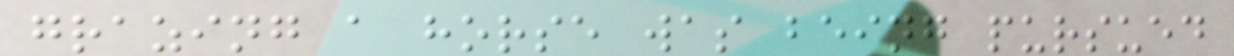grazing a horse was being pursued
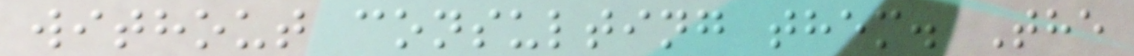without consulting them. The
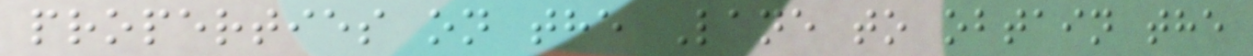properties on the Lane to obtain the
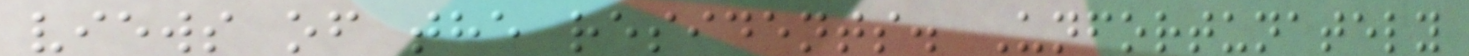views of the residents. Unfortunately
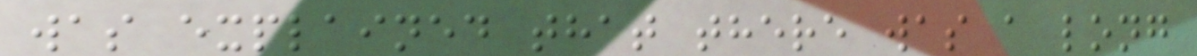was explained that there was a long
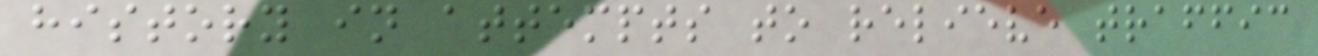history in attempts to relieve traffic
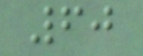60
